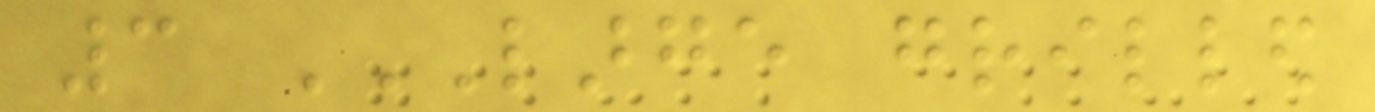3 LARGE GRILLED
